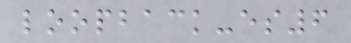loopback-es6
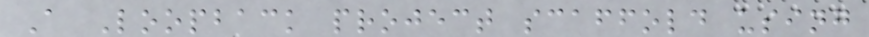A Loopback project scaffold using
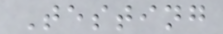Testing
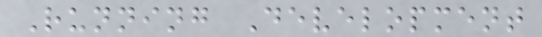Running Development
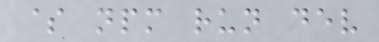$ npm run dev
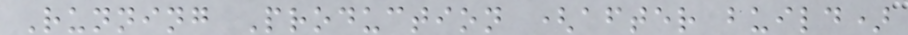Running Production (after build)
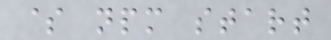$ npm start
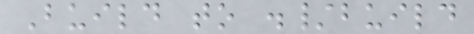Build to ./build
